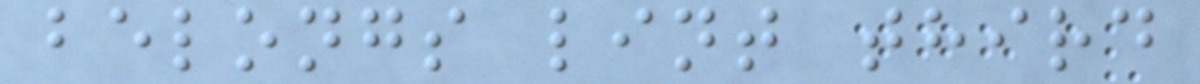belongs lint third
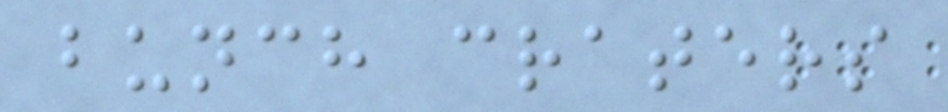bunch craters
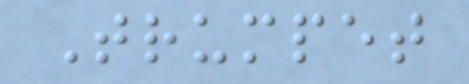Trumpet
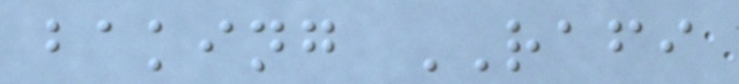baking RAFI
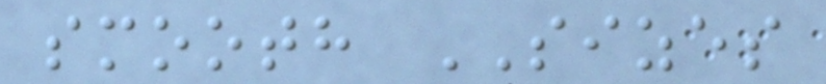smooth SIZES
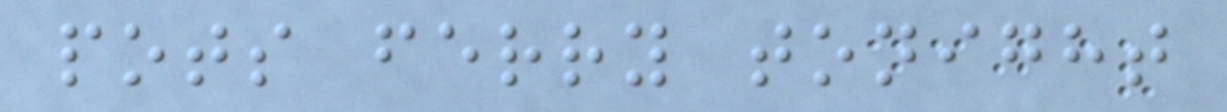pots ferry tonight
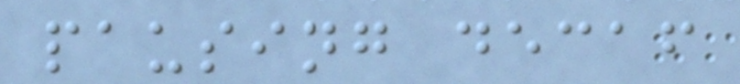pausing decaf
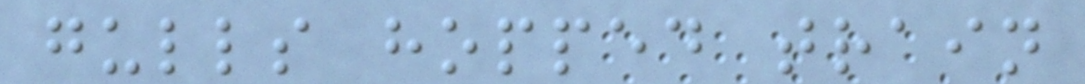gulls hopped train
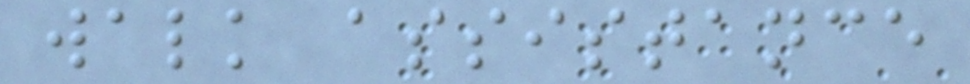walk assistance
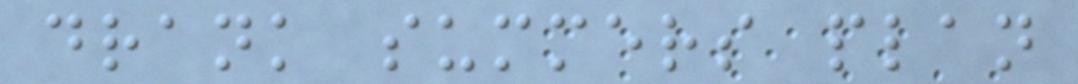drank summers plan
